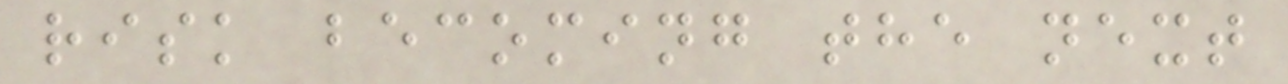risk becoming the next
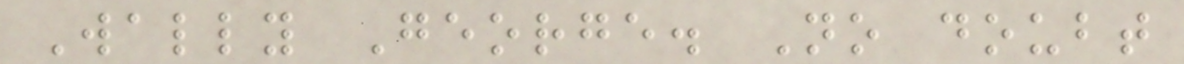Wally George. No doubt
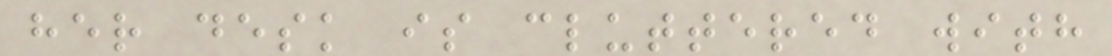her desk is cluttered with
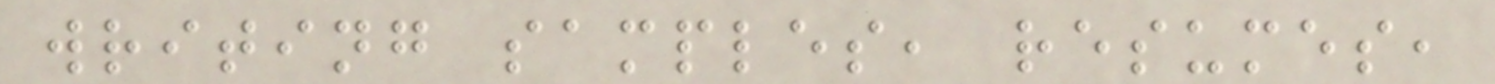writing samples, resumes,
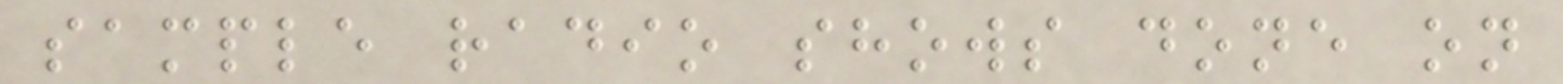sample radio shows done on
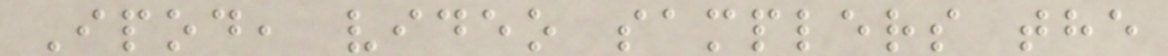Ipod, video samplers the
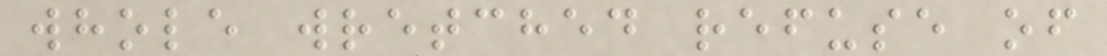whole wretched refuse of
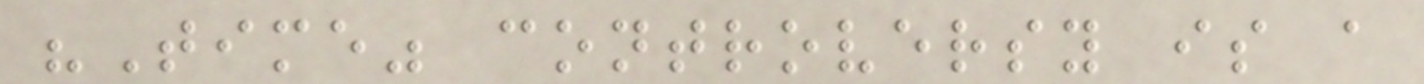"Time" controversy is a
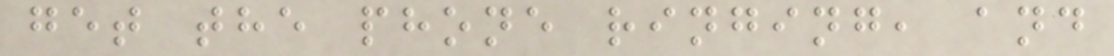get the phone ringing, and
